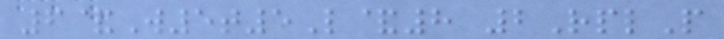6&W5t5L&8 2RplP
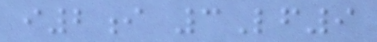i2i 3Lf9
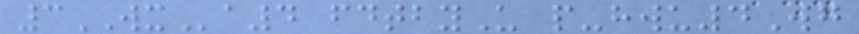3WXa4 fdtbyU p-hwu4Wg
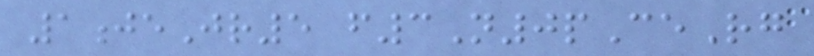1jeJr5 f3N0pCeRg
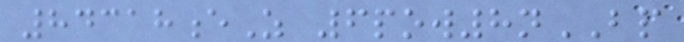84318eZ 6pow8nBP
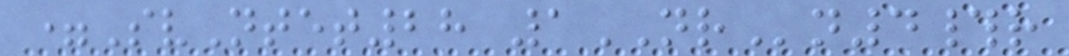=SvNtet28 1NRn4#r
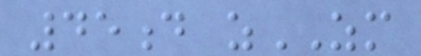45d zZM
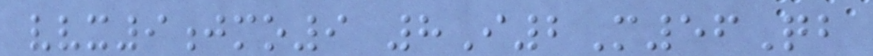vvx9jmo9 8I2M56Qb
